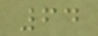64
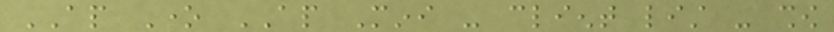AP One AP Mini - client list - show
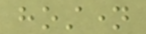hostname
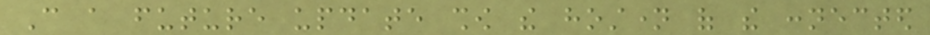Can a future update show the hostname of the connected
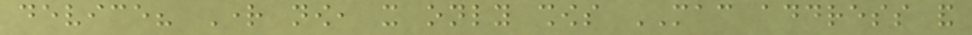device? Right now, it only shows MAC address and
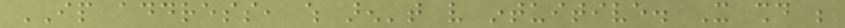IP address, which aren't very intuitive. It should be
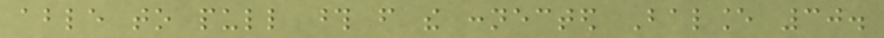able to pull those from the connected Balance 30.
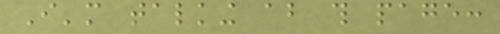I'm talking about this page:
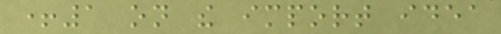+1 on the import idea
